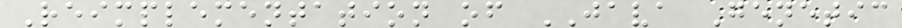Reimplementation of JAVA Genetic
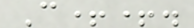C++.
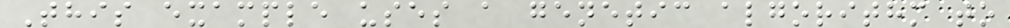This example uses a genetic algorithm to
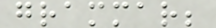grammar;
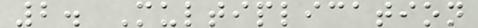2. Multiplication
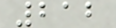212
